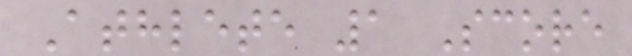Athlete 1 Score
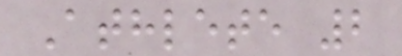Athlete 2
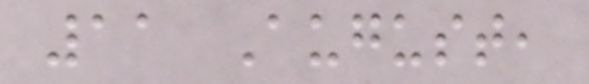11 August,
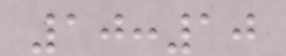10:10
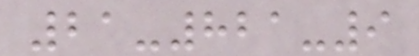21-821-9
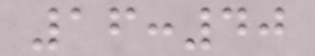16:40
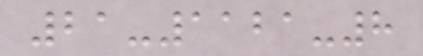21-1121-8
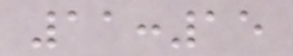11:15
